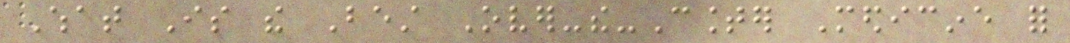What Is the Best Over-the-Counter Medicine for
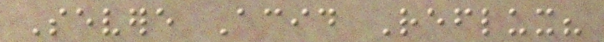Severe Acid Reflux?
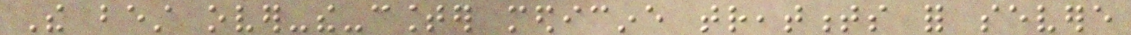The best over-the-counter medicine treatments for severe
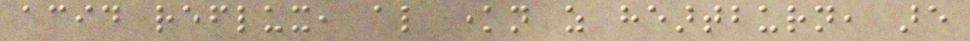acid reflux, also known as heartburn, are
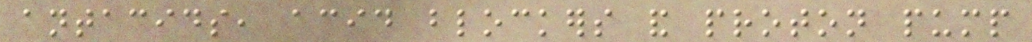antacids, acid blockers and proton pump
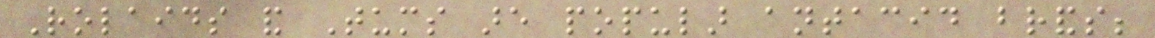Rolaids and Tums are popular antacid brands;
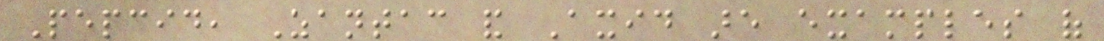Pepcid, Zantac and Axid are examples of
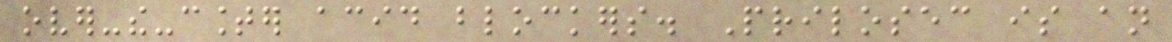over-the-counter acid blockers. Prilosec is an
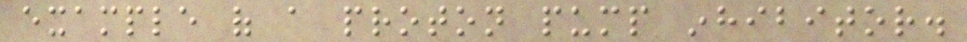example of a proton pump inhibitor.
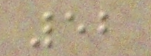52
